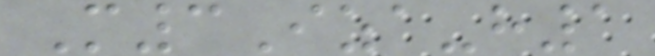M3Iza-h1
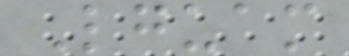Lguam
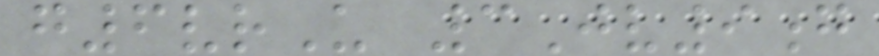g6vrU 3Jv9g
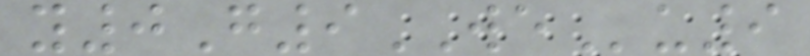y0G9WEu9
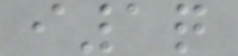i1q
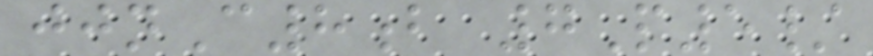jjnC8b 7P5/
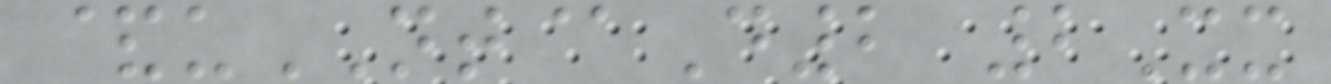&uNT@D2 2Xx
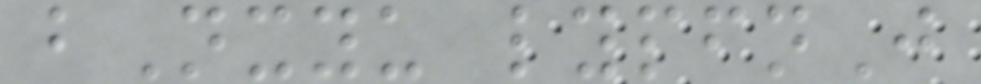bNxyu lypfnJ
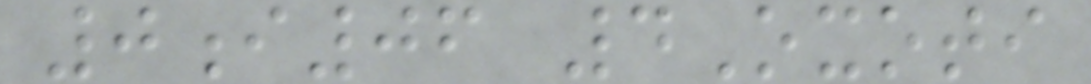0i06 4Oxoti
